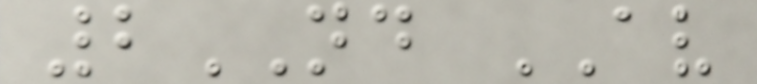2ND AV
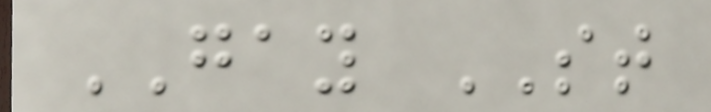GAY ST
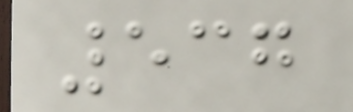537
